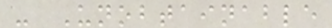- Unobtainable
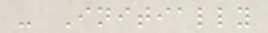- Initially
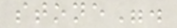stone".
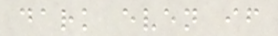dark even if
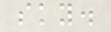sky.
